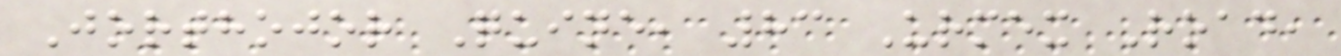Jorthojor Quine, 83 Urmex Road,
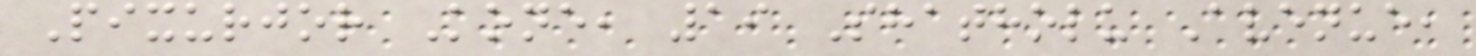Pixurjor Kone, 19 Shatholu Avenue,
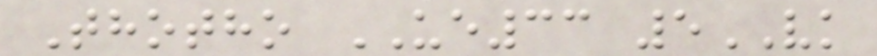Thotho UE33 5VK
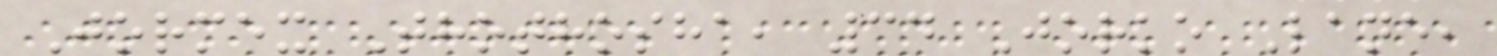Jormex Thothosha, 34 Jorko Lane,
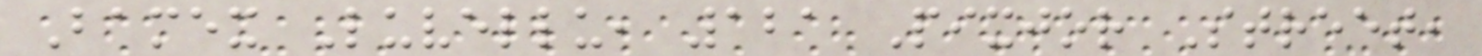Bamex Luvellu, 121 Pixjor Street,
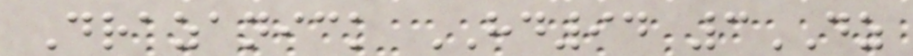Drazanick HD94 3DZ
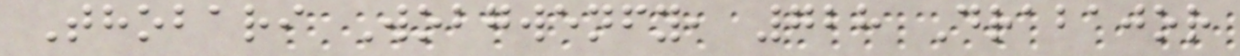Thobari Wobgwenfy, 728 Drabajor
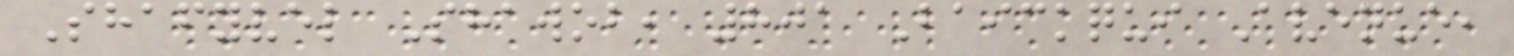Shafyvel Shawob, 801 Baickqui Avenue,
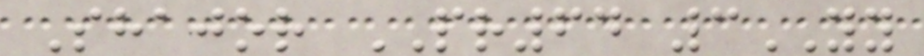Shajor PR64 3YY
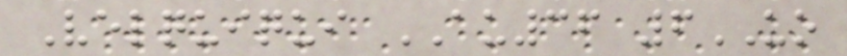Velquiqui AU36 6UO
